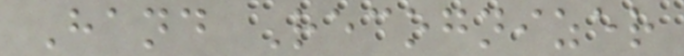Hand Recognizer
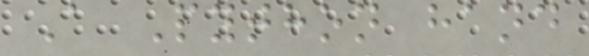A Python hand
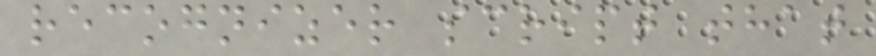recognizer script that
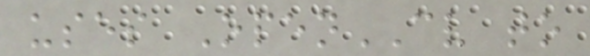uses OpenCV to
